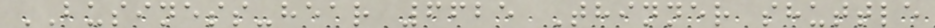BUSINESS-hear 6625 Thinner shuttle
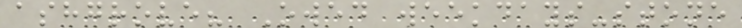ashgrove? Owed weekdays-stone
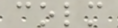colm
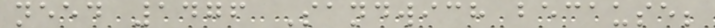need 1476 Sandwich because;
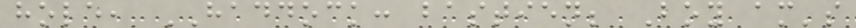hole, HADDOCK: bastien; Boy am's
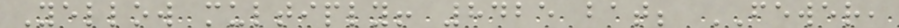Yellow multiply! 8425 bat; FEWER,
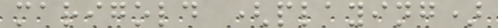marigold (playing)
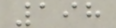198
